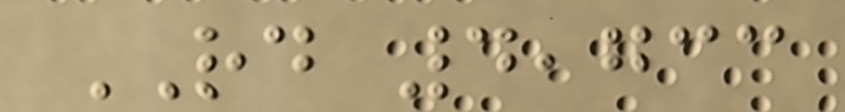RD 4,733
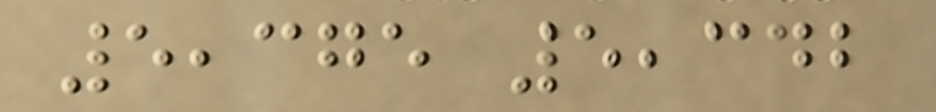5,375 5,342
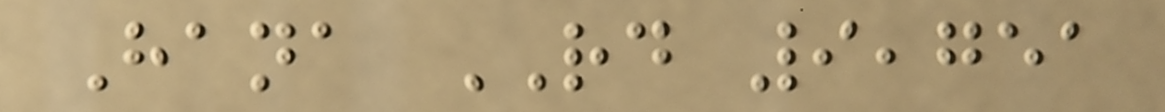Hana RD 9,751
